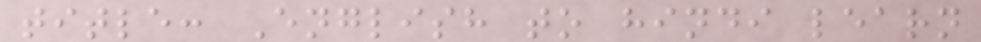title: English to hindi learn
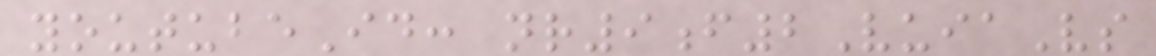youtubeId: nr9f2VuiaVs
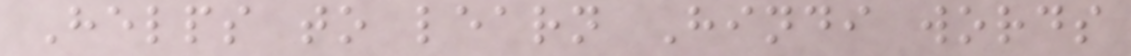Helps to learn Hindi words
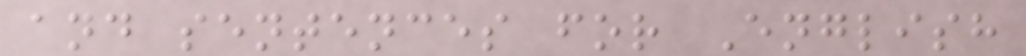and sentences for English
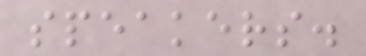speakers.
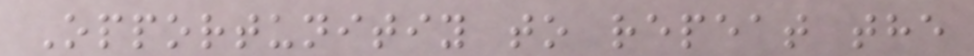Opportunitiy to repeat the
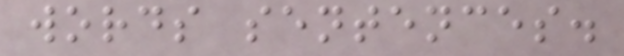words sentences.
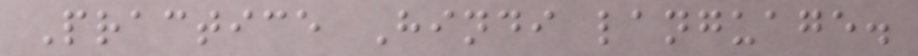Practice Hindi language.
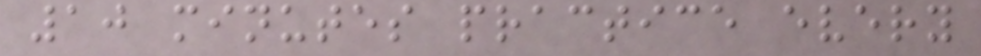10 minutes practice every
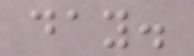day.
